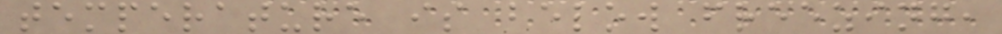temperature is below freezing,
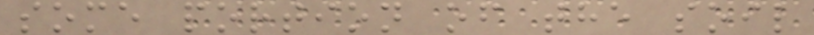some portion of the soil
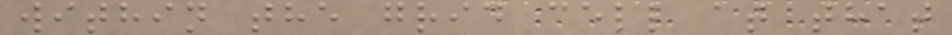within the grid cell at that
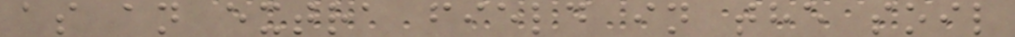as an extra field in the soil
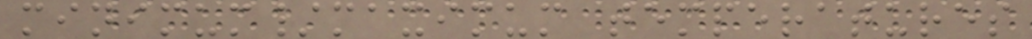minimum/maximum temperatures
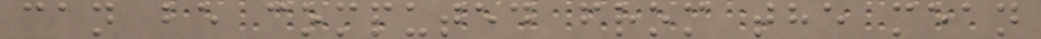can be computed from the mean
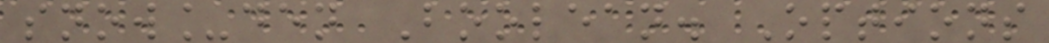snow_den Boolean. Options
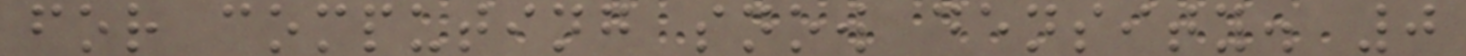for computing snow density. 0
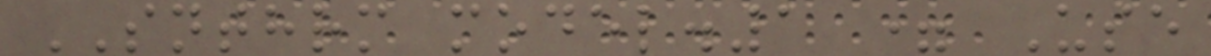SNTHRM model.1 = Use
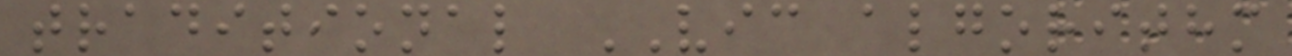traditional VIC algorithm
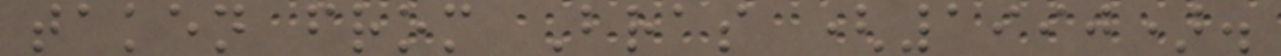taken from Bras (1990).
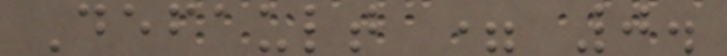Default = 0.
